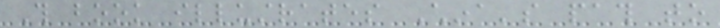This book illustrates China's path to
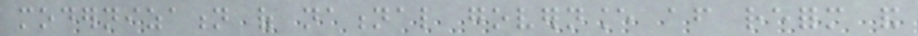modernization of national governance after reform and
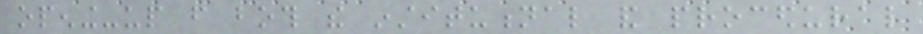opening-up from both the institutional and procedural
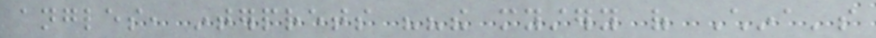angles, interprets ""the mystery of China's
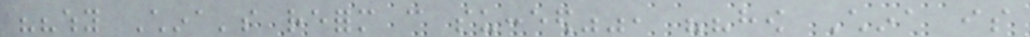""why China's reform can succeed"", ""how China is
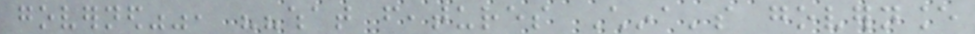governed"", ""what features China's governance
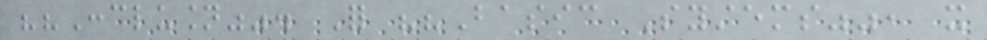""Conclusion"". For ""Basic Systems"", it
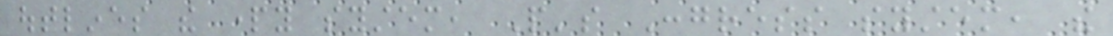outlines the party system, People's Congress system, the
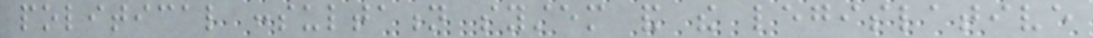political consultation system and the legislative
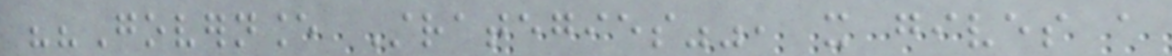""Governance Strategies"", it gives a
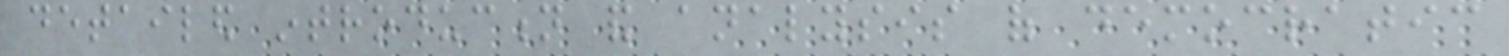detailed introduction and analysis of democratic
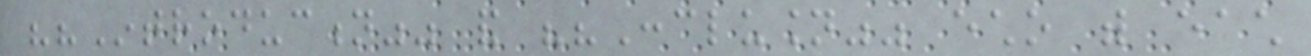""Introduction"" and ""Conclusion"" echo with each
